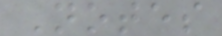Notes
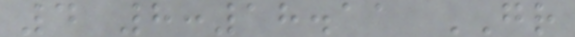4 8:18.11 GR
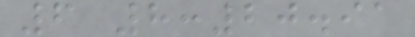6 8:20.91
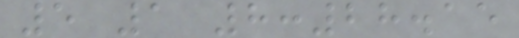5 1 8:28.15
